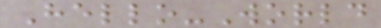Hello-World
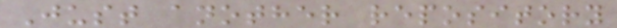Just another repository
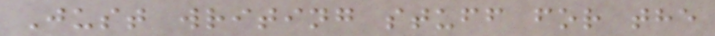Just writing stuff for the
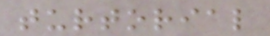turtorial
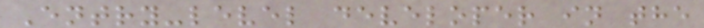Entry-level developer in the
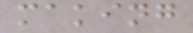making
